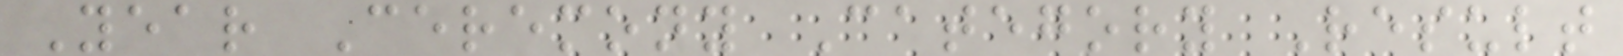Year Ceremony Category Result
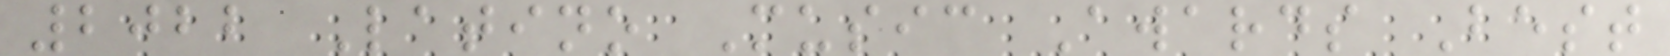2022 Latino Music Awards Best
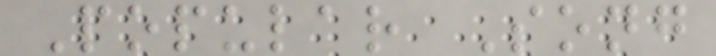Popular Song
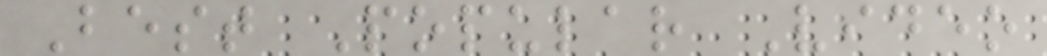Best Popular Video
